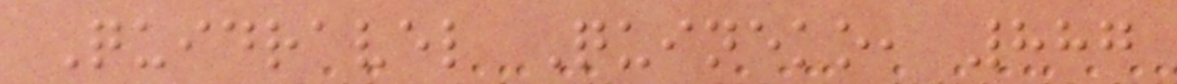Quidravel Quineko, 887
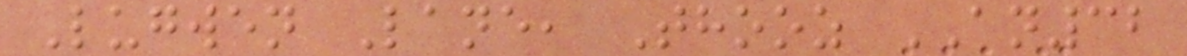Lugwen Lane, Thooz AN32
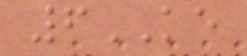6KE
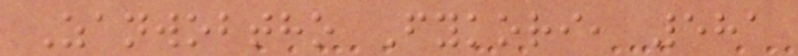Zanwobtho Fykori, 581
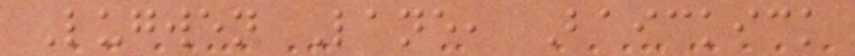Lugwen Lane, Baickick
